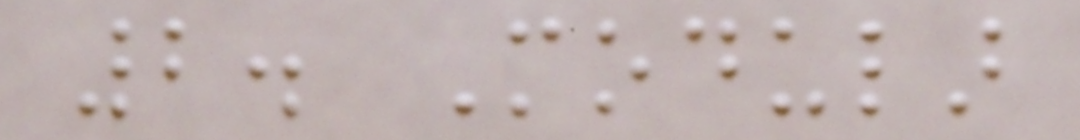2. Modular
